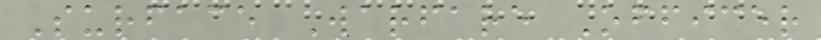Surface Warfare Officer
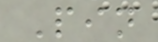Pin
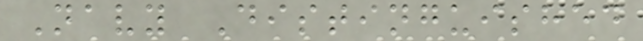Navy Distinguished
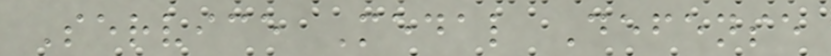Service Medal Defense
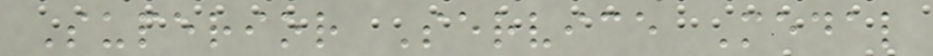Superior Service Medal
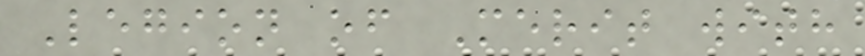Legion of Merit with
